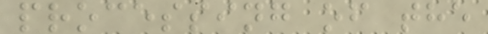processing of the
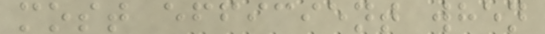most efficient when
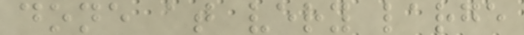done at very large
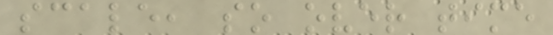scale, so over time
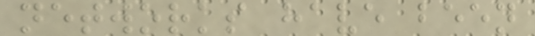networks have been
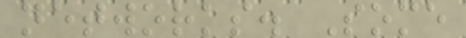networks. Some
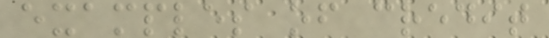examples of credit
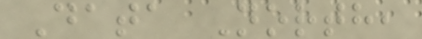Data North,
